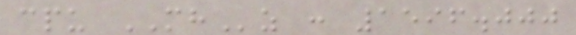cpu MHz : 1596.000
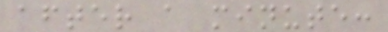after a minute:
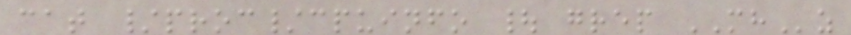cat /proc/cpuinfo | grep MHz
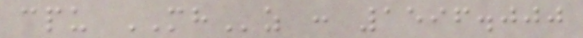cpu MHz : 1596.000
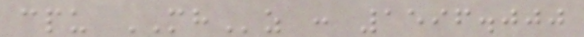cpu MHz : 1596.000
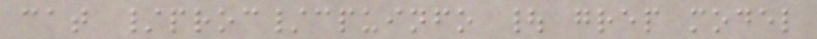cat /proc/cpuinfo | grep model
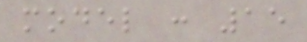model : 15
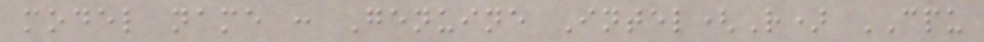model name : Genuine Intel(R) CPU
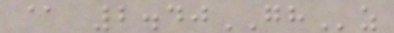@ 2.40GHz
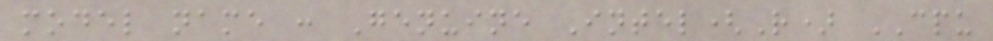model name : Genuine Intel(R) CPU
